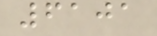6101
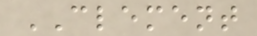CLEMENT
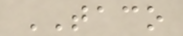TACO
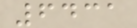6431
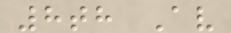8th Av
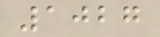1027
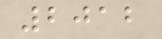2012
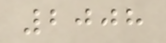2008
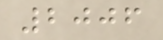2006
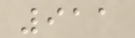911
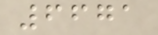6671
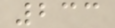233
